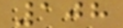108
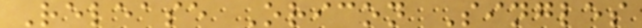Release Oricon Singles
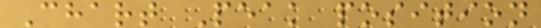Chart Peak position
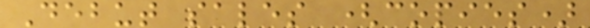Debut sales (copies)
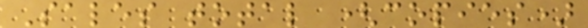Sales total (copies)
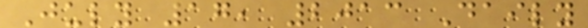July 17, 2013 Daily
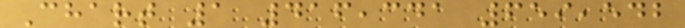Chart 1 416,341 659,542
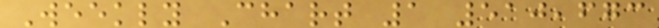Weekly Chart 1 510,673
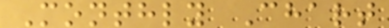Monthly Chart
